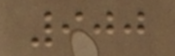900
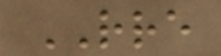RRE
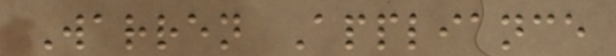Warren Appliance
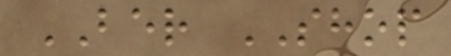BER SHOP
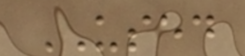USED
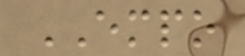EMPO
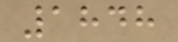1848
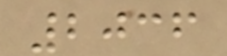2036
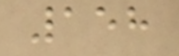158
